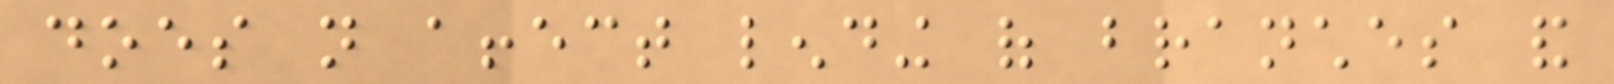does not affect lending of branches and
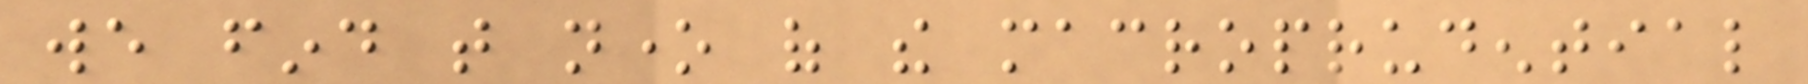we find that none of the macroprudential
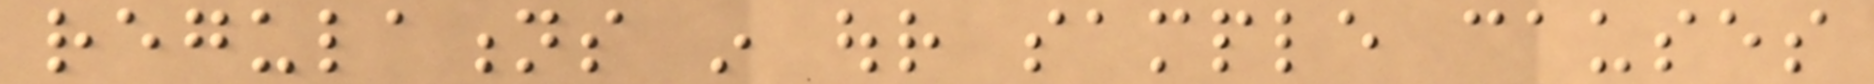regulations in our sample causes
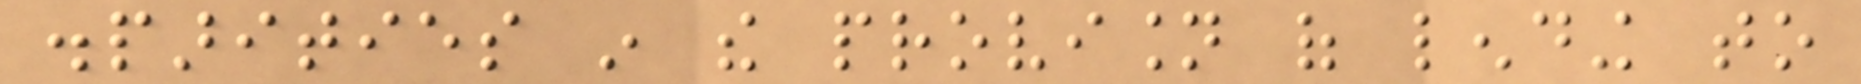disparities in the provision of lending to
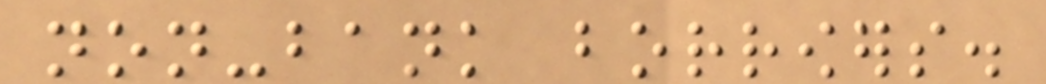non-bank borrowers.
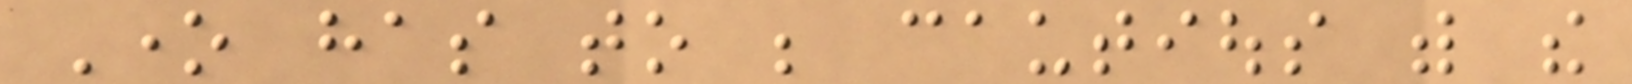One has to be cautious with the
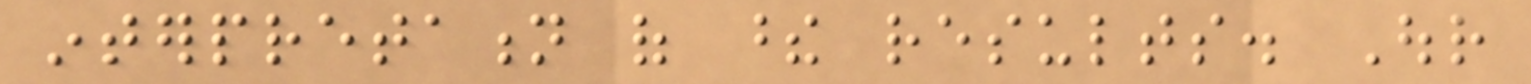interpretation of these results. Our
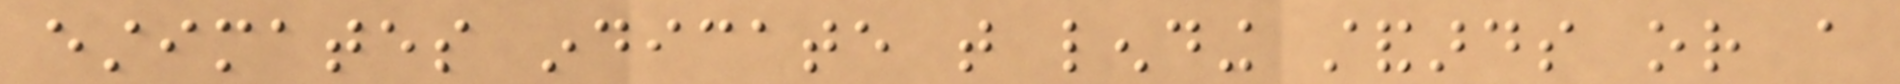estimates indicate that lending standards or a
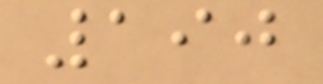190
